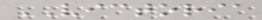VICTORIA
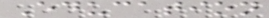Education
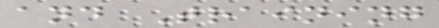and Training
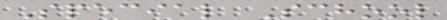Special School
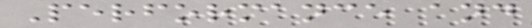Performance and
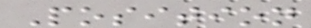Position
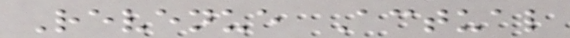Revenue Actual
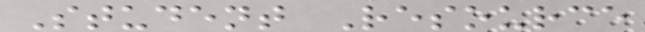Student Resource
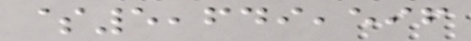$5,649,596
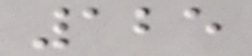125
